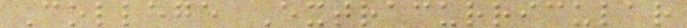College Extracurricular
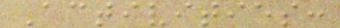Activities:
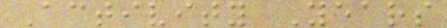Activity Years
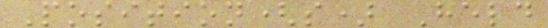Position(s) Held
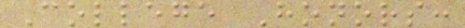College Honors:
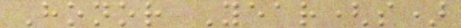Honor Year(s)
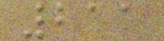211
